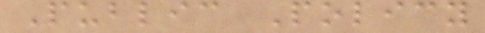Public Policy
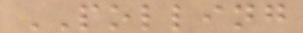POLLING
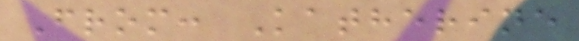From: Katherine
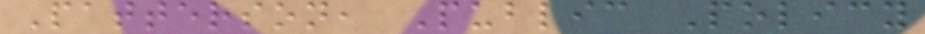Patterson, Public Policy
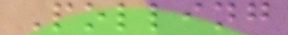Polling
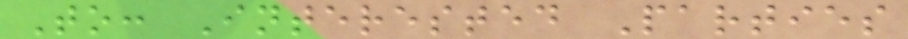To: Interested Parties
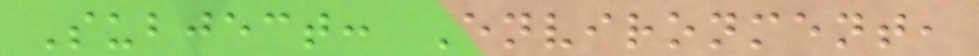Subject: Environment,
